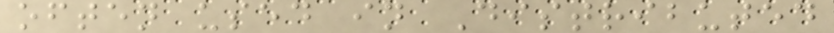often used in Distributed
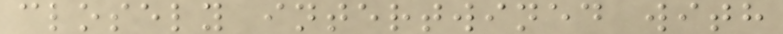closely intertwined with
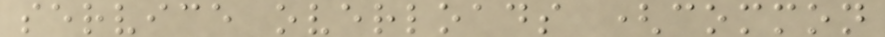service overloads (common
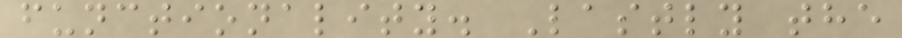functionality. Lastly the
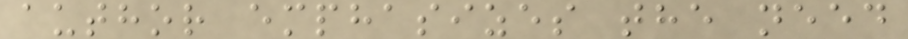author emphasizes the need
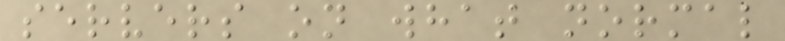servers on what normal
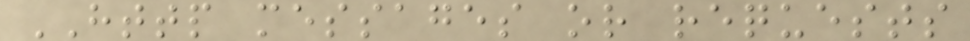HTTP messages or requests
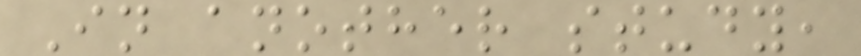In another study,
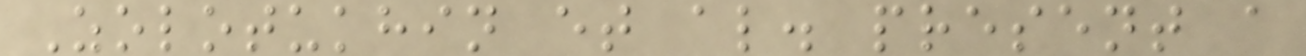Zolotukhin et al. present a
